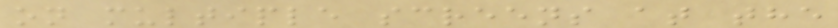on multiple screens at the
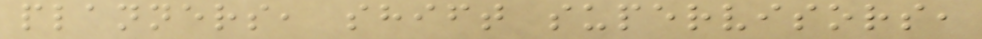planners, shift supervisors,
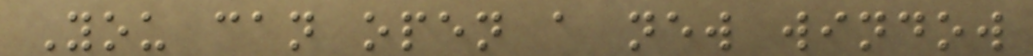You can open a new window
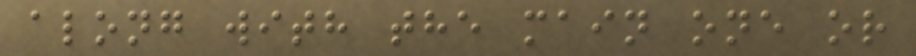along with the main one or
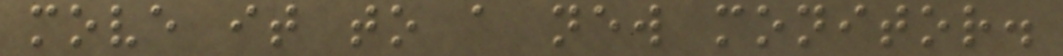move it to a new monitor.
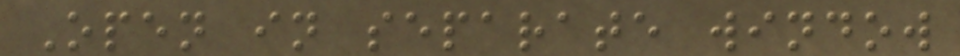Open in separate window
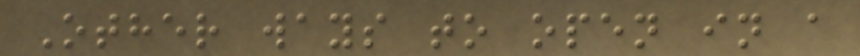Other ways to open in a
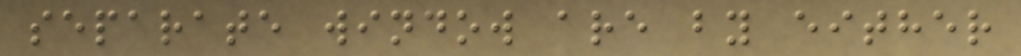separate window are by either
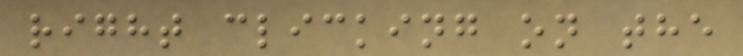right clicking on the
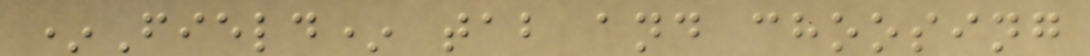*Field* tab and choosing
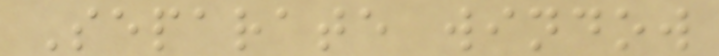Separate window
